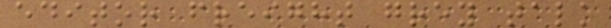editor freight grey talk
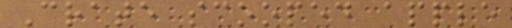Crate scooped apple
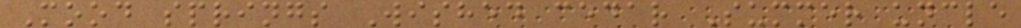Mood springs Wished cedar Summer uncle
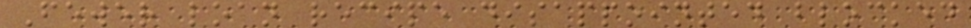Fewer loan recipe disappointed blocked
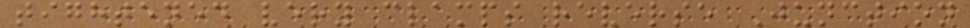tightened very clamps reverse Junction
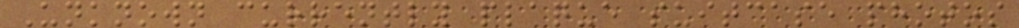Unknown currently plaque suitcase photos
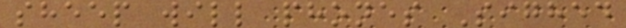sheep will phones Sighed
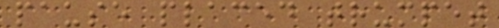pause placed trumpet
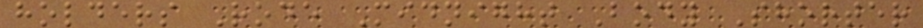holders Rode Midnight Body Shorter
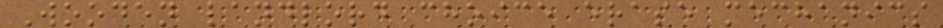Wooden landlord choice erase mechanics
